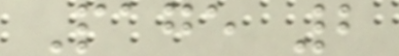Page 2
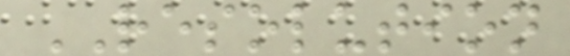RESOLUTION
